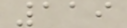119
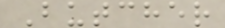Butcher
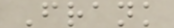Frank
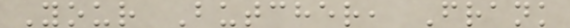Your Butcher, Frank
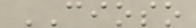CIOSO
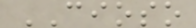CIOSO
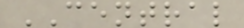CENTRAL
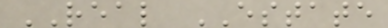REAL ESTATE
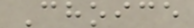Choice
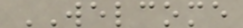WELCOME
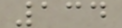134
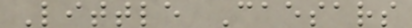Little Caesars
